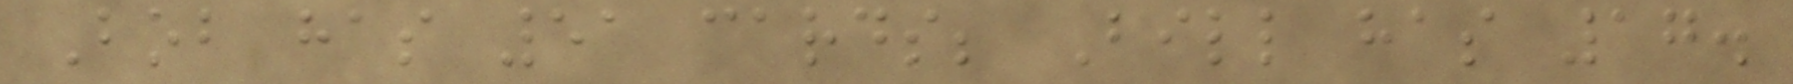Bob has 51 cards; Bill has 17.
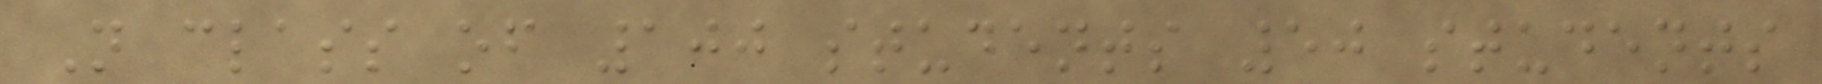N class of 100 students 50 students
